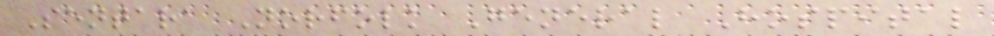Sentara Norfolk General Hospital
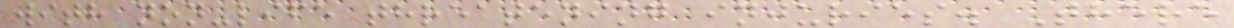with non-life threatening injuries. There
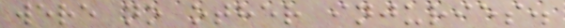were no other injuries.
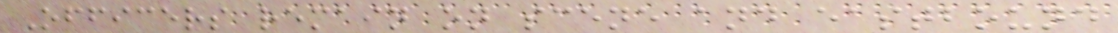Officers remain on scene and eastbound
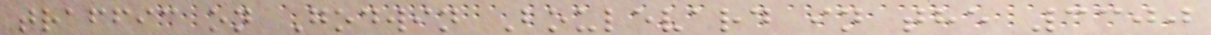traffic on Godwin Boulevard in the 3300
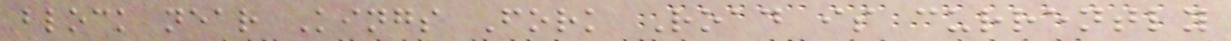block near Kings Fork Road is currently
